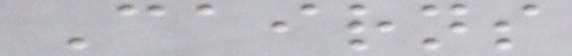Cairns
